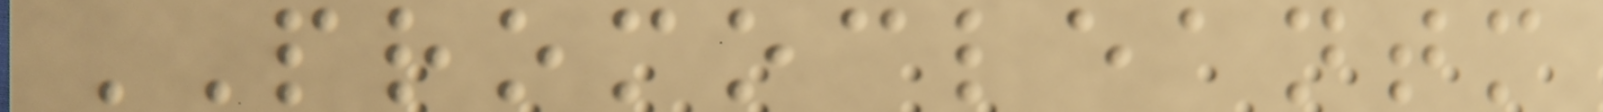PROMOCLEANTM
